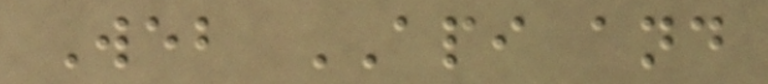Web API and
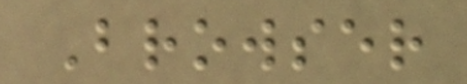Browser
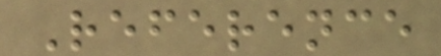Reference
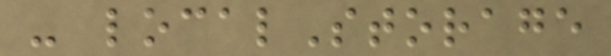- localStorage
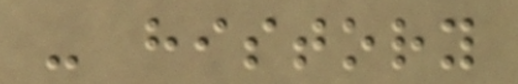- history
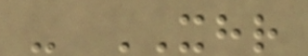- XHR
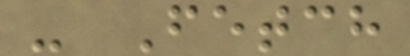- Fetch
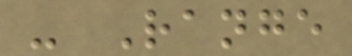- Range
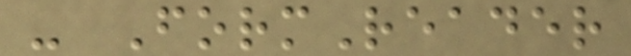- FormReader
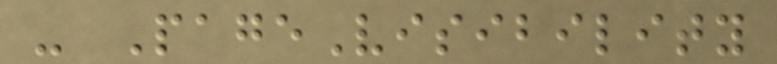- PageVisibility
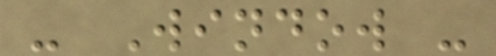- Window -
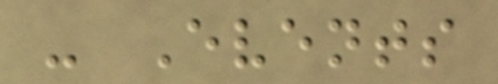- Events
